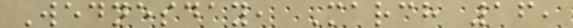Wednesday, March 16,
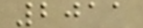2011
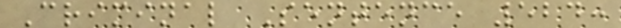Criminal Sentence 524:
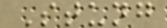Stung
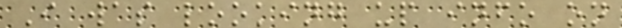I was looking up info on
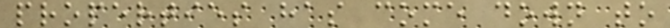properties has come down to
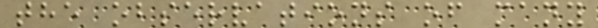the observations of many
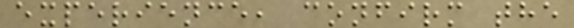experience, confirm the
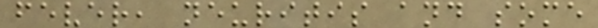fever, neuritis and some
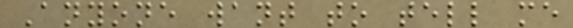Anyone want to tell me
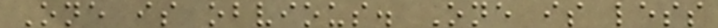One is obvious. One is less
